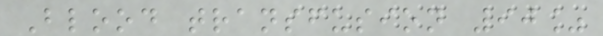Blood transfusion 90%
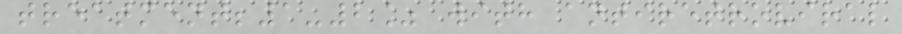treatment;1-2% with antiretroviral
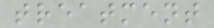treatment
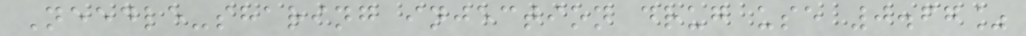Needle-sharing injection drug use 0.67%
